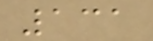131
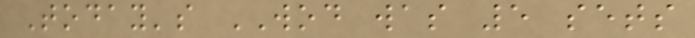Today's WOD was 5 sets
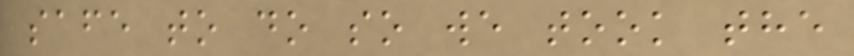safe to do so we took the
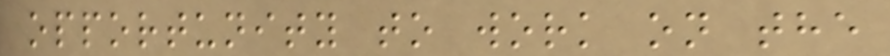opportunity to work on the
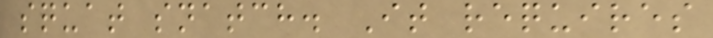squat snatch. It requires
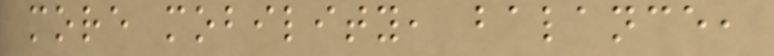more mobility, balance,
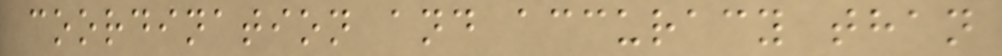coordination and accuracy than
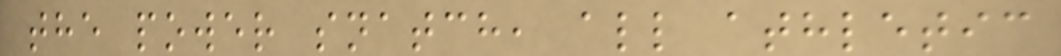the power snatch, all athletic
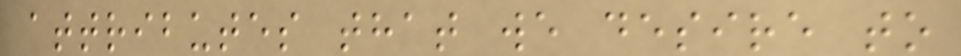attributes that we desire to
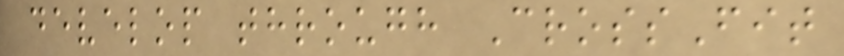develop through CrossFit
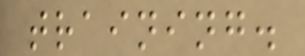training.
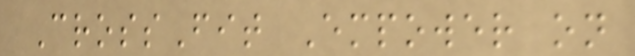CrossFit Empower on
